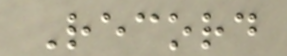Record
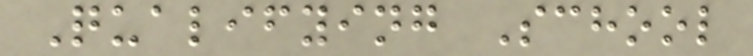Qualifying School
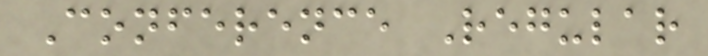Conference Regular
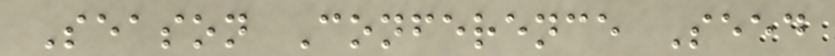Season Conference Seed
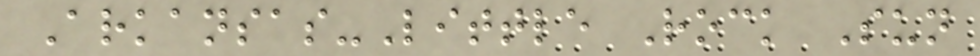Arkansas-Little Rock Sun
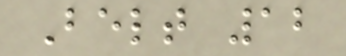Belt 12
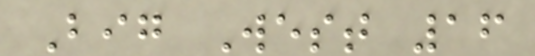Big West 16
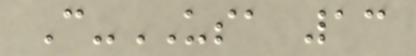C-USA 13
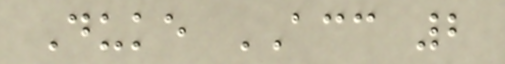Duke ACC 2
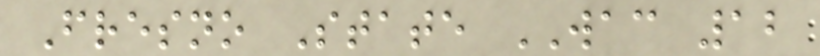Fresno State WAC 12
